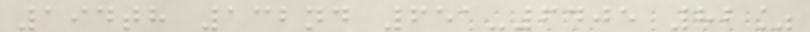194th 132nd 651-6405 82%
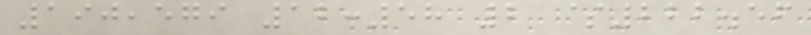190,579 12:58 2 $222.56
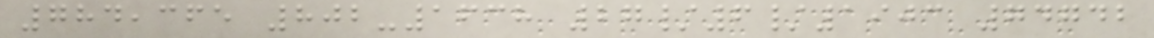784,365 802-1638 27/6/1903 74742
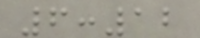6:12
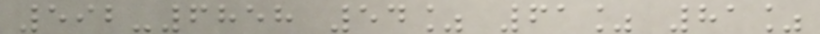592-6858 54% 61% 81%
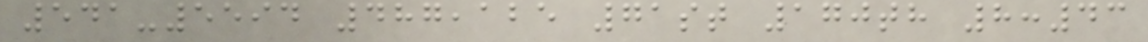541-5594 487,125 71st 170th 8:43
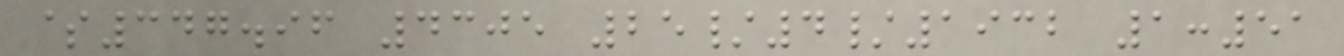$347.96 4305 25/4/1932 1:51
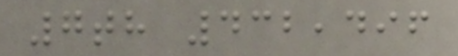7th 432,496
